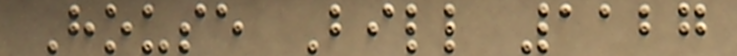House Bill 1127
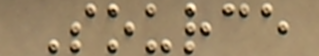Source
